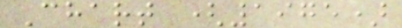Chart (1975)
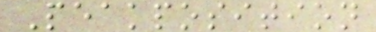Peakposition
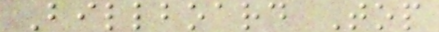Billboard Top
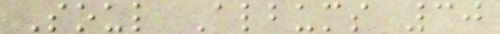Soul Albums 30
